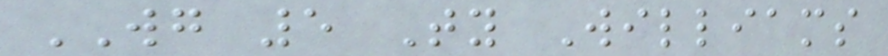WG 5 Ty Williams
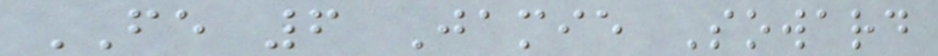FE 6 Jamie Soward
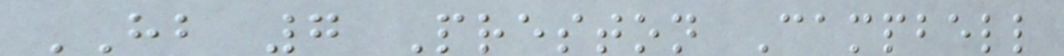HB 7 Preston Campbell
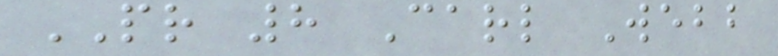PR 8 Carl Webb
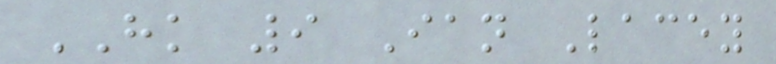HK 9 Ian Lacey
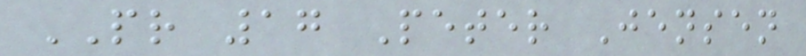PR 17 Peter Jensen
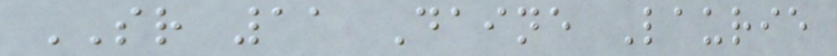SR 11 Daine Laurie
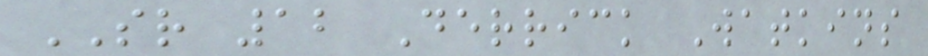SR 12 Derrick Watkins
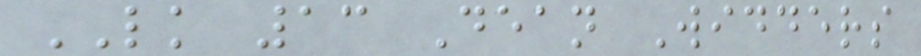LK 13 Dean Widders
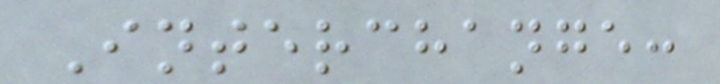Interchange:
